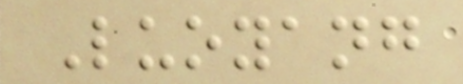Luoyang
